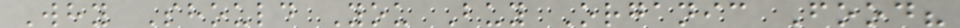Why Should You Buy Organic Food?
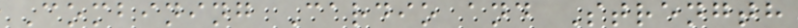Combining Cardio and Strength
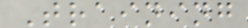Training
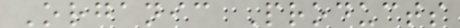Organic Products
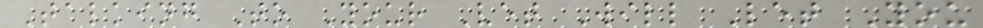Talking To Your Vet Will Let You
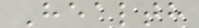Health
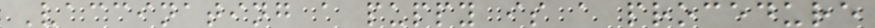Vaccinating a puppy is a procedure
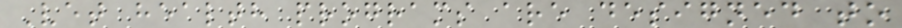Vet health programs are designed to
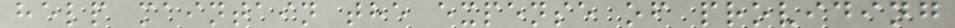help maintain the expense of providing
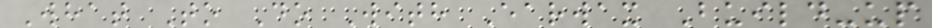What To Do With Earwax Build-up
